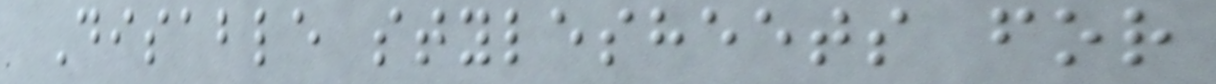Disable stylesheets for
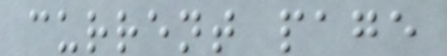current page
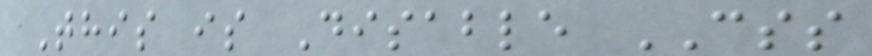This is Disable CSS
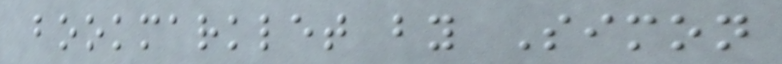bookmarklet by Simon
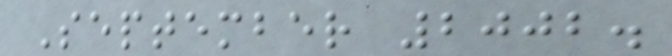September 2002.
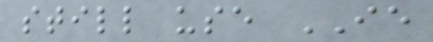still use IE
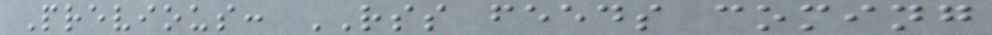Previous: RSS feeds coming
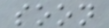soon
